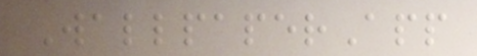WallpaperApp
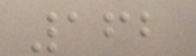162
